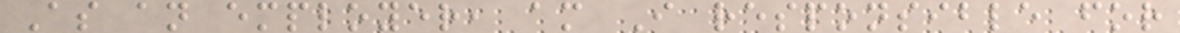As an employer, am I responsible for
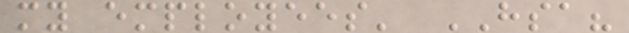my employees' HSA?
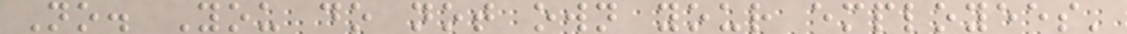No. You do not own your employees'
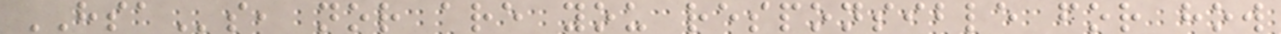HSAs, nor are you responsible for how
